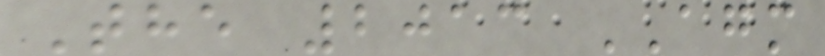The 2013 AGM
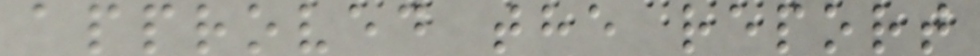approved the report
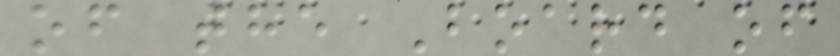of the Board of
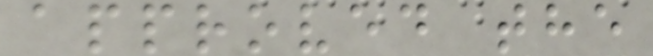approved the
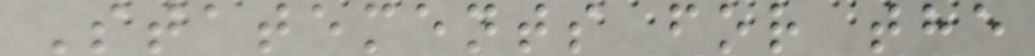Statements for the
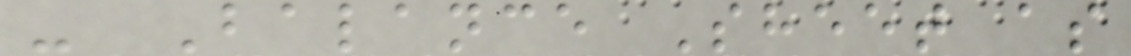- Balance Sheet as
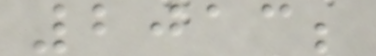2013;
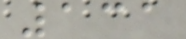131
